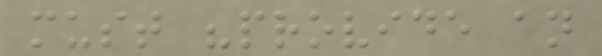must "provide an
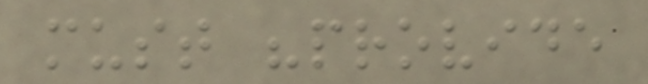must "provide
